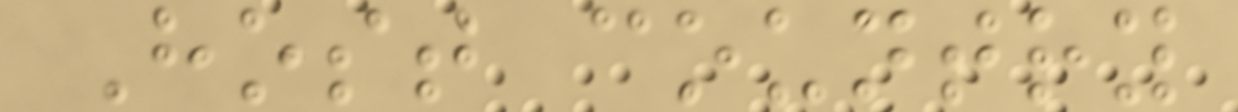Host country
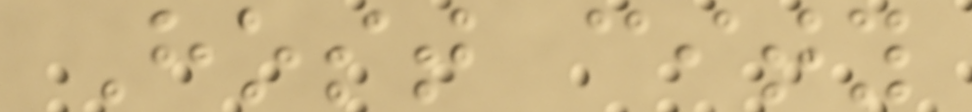Host city
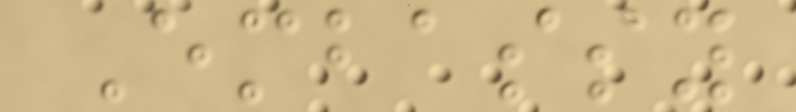Embassy
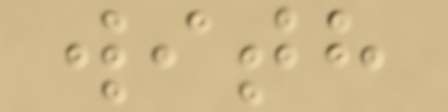with
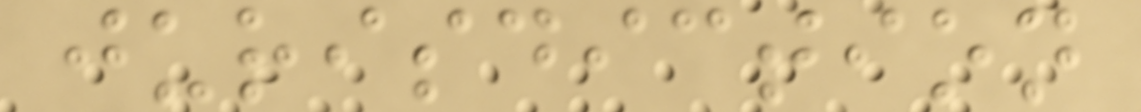jurisdiction
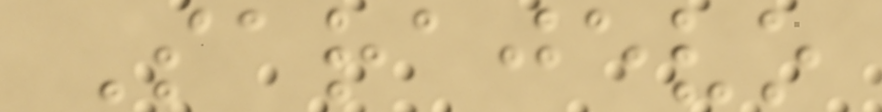Sarajevo
